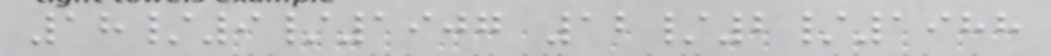18/9/1907 12/2/1988
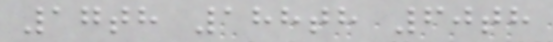17th 188th 60th
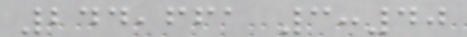244,661 3:40
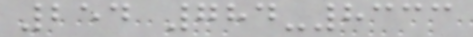254 784-8333
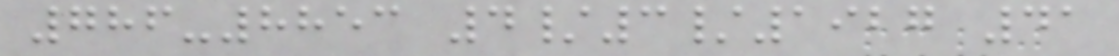786-8853 4/3/1927 41
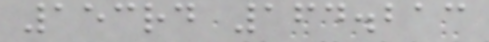153rd 164.213
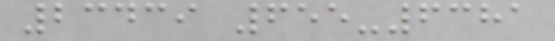23439 655-6381
